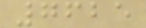7625
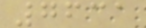7631
